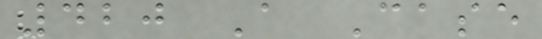420 A Case
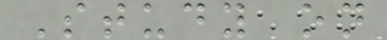Study on
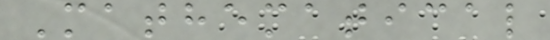Mathematical
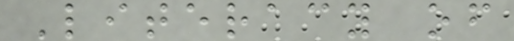Literacy of
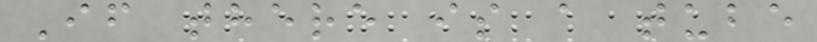If there is a tube
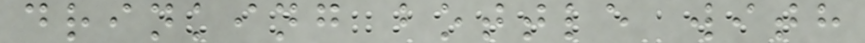drinking bottle with
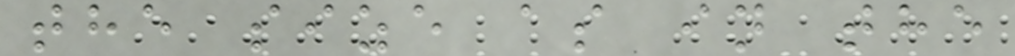the size as in the
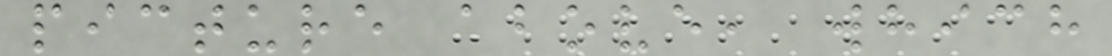picture above, which
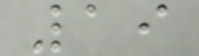19
